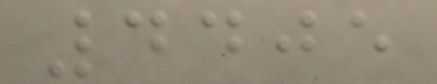4405
